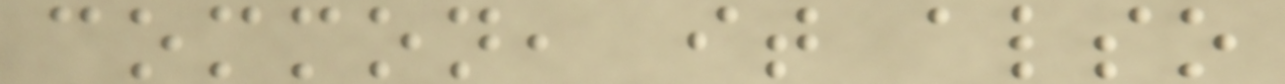common, it also
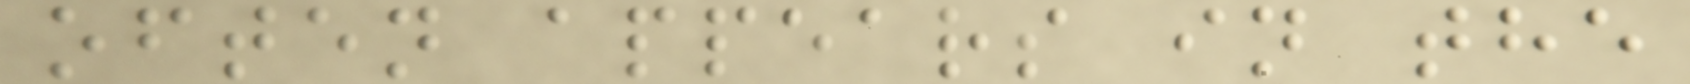often appears in the
